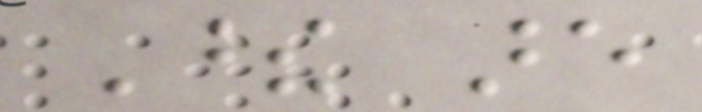These are
